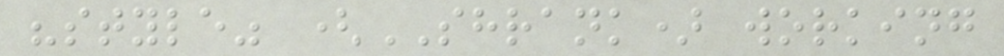"style" (SHRANK) working
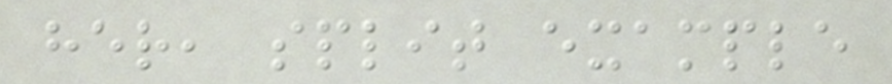her, split example
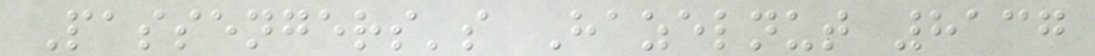Passengers's Hazelnut 8137
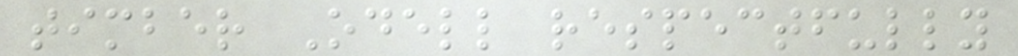timber Odell respectfully
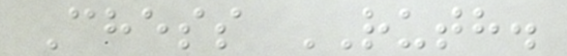Chess RUTH.
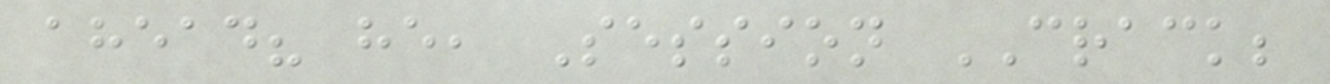ahead? he, Session CRACK;
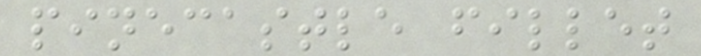pinecastle fillet
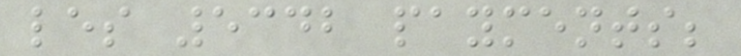les 5342 payments;
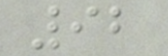92
